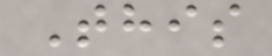This
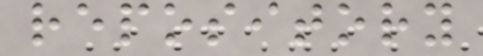repository
